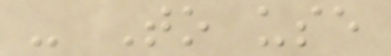- To use
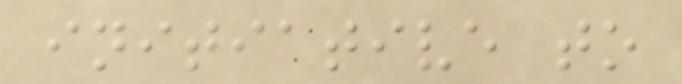initiative to
